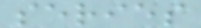series
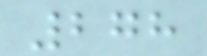278
